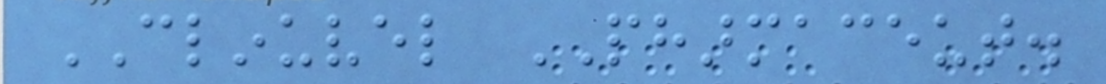CLINUVEL PHARMACEUT.
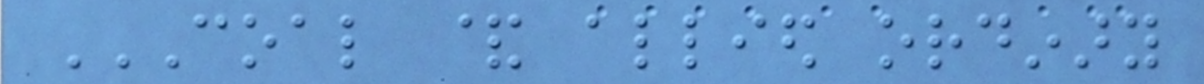COAL & ALLIED ORDINARY
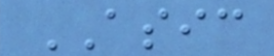ASIC
